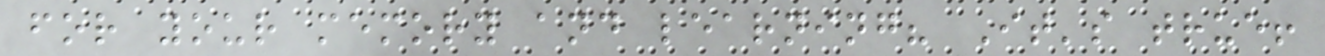for your memory and learning? It's true!
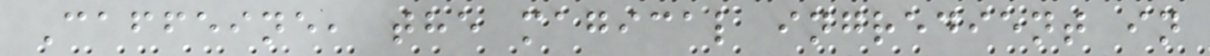Caffeine, the magical ingredient in
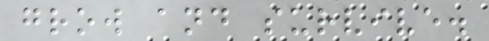grow and survive.
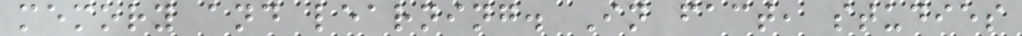memory and learning. In fact, studies
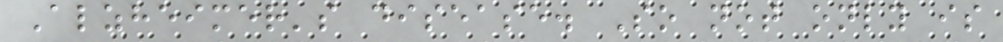Alzheimer's disease. So not only is
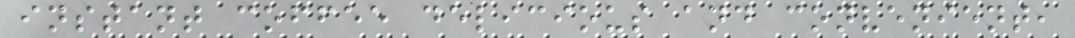instant coffee delicious and convenient,
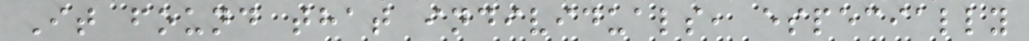It found that individuals, especially
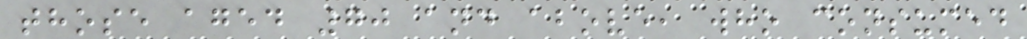those aged 70 and above, who consumed
